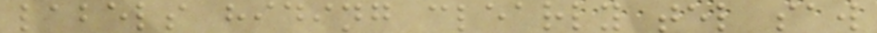labels hiding clearly tel saw
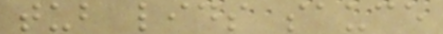tub lids sauce
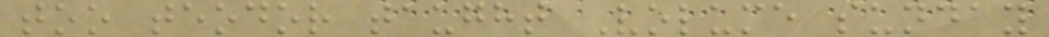too teodor taught Volume sunday
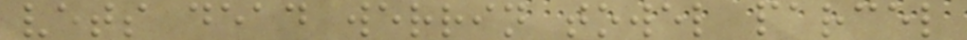vets dead werrin towel parcel
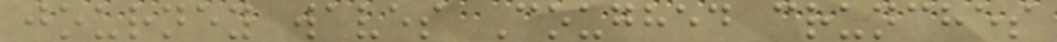journey waves Coughed crunches
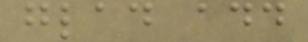glad add
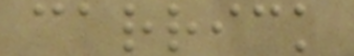carrick
